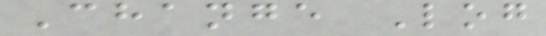Change Log
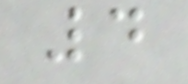4
